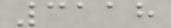3118
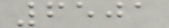6501
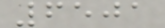6501
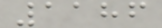1186
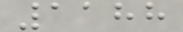1188
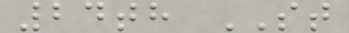24th ST
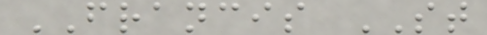FRANCIS ST
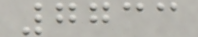7733
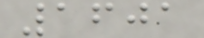1601
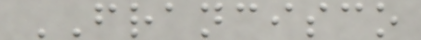FRANCISCO
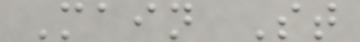Main St
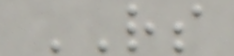RS
